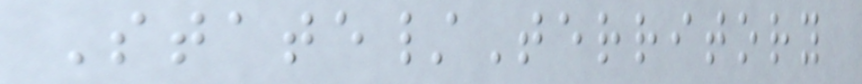State/Territory
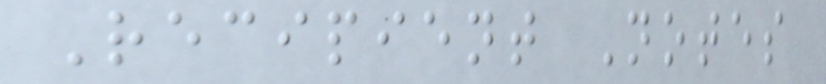Recipient Notes
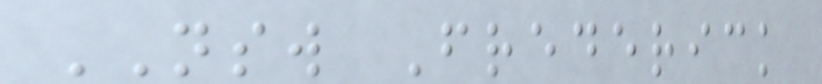NSW Frederick
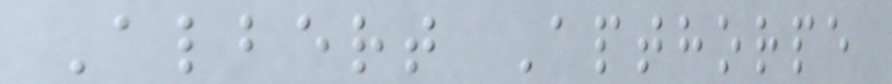Albert Apthorpe
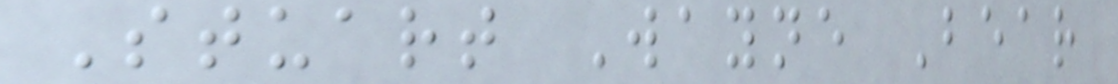Stuart Wayne Bear
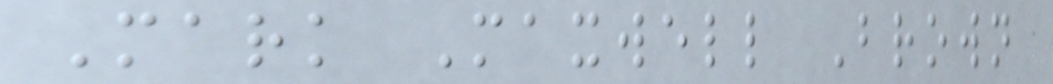Mark Maxwell Brown
